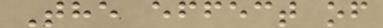The effect of
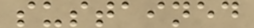sustained
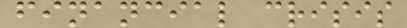financial crisis
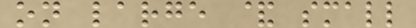on large & small
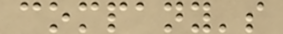company's
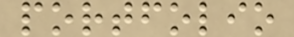portfolio
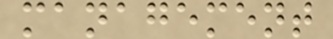management
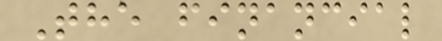The financial
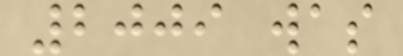2009 was
